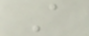A
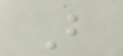B
